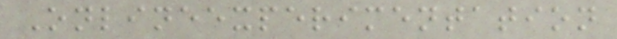Onlineexperimentation
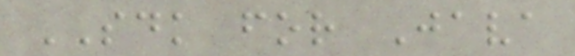SDK for Java
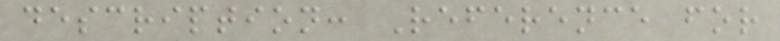description: Reference for
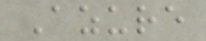Azure
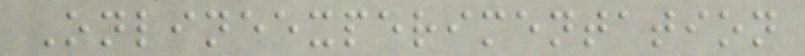Onlineexperimentation
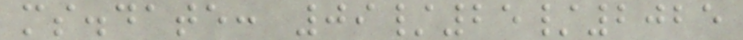ms.date: 09/25/2025
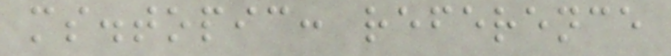ms.topic: reference
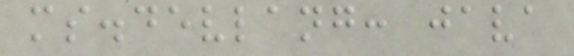ms.devlang: java
